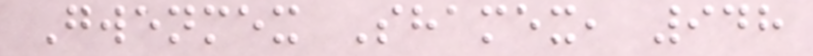Gwenmex Shamex, 948
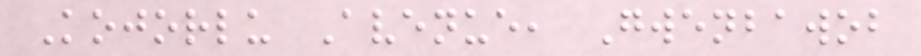Kojorlu Avenue, Gwenbawob
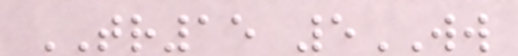TR15 5WW
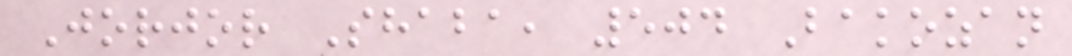Jorjor Shaba, 504 Bakozan
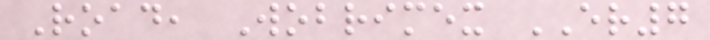Road, Wobrimex ER7
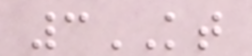3KT
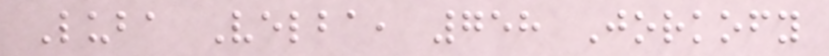Luba Velba, 758 Jorkofy
